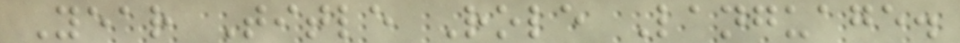Year Title Role Language.
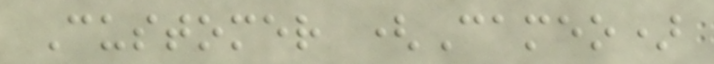Customer (Cameo)
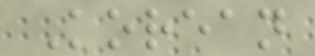Korean
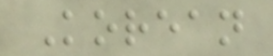Korean
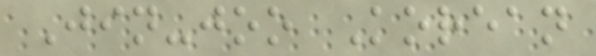Jin-joo Korean
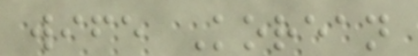wife Korean
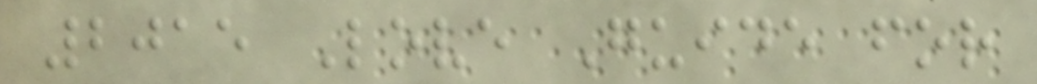2015 Love Guide for
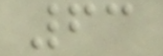63
